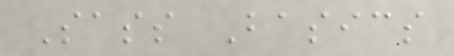Sass Basics
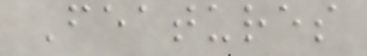Features
